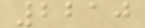2210
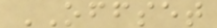OFFSET
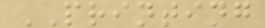PRINTING
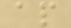ap
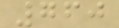760
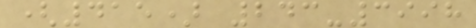(415) 243-3998
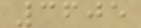3605
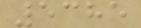5385
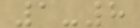1-8
